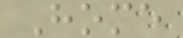Home
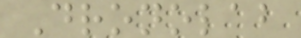Dronolab
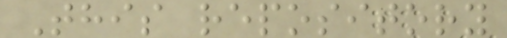This repository
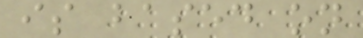is based on
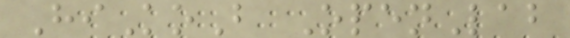HiKoB OpenLab
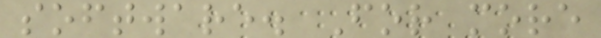software. For more
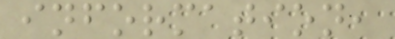information,
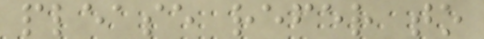please refer to
